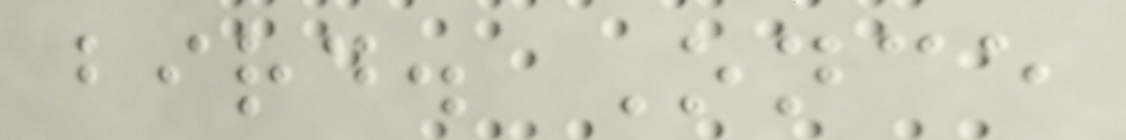bird. Once
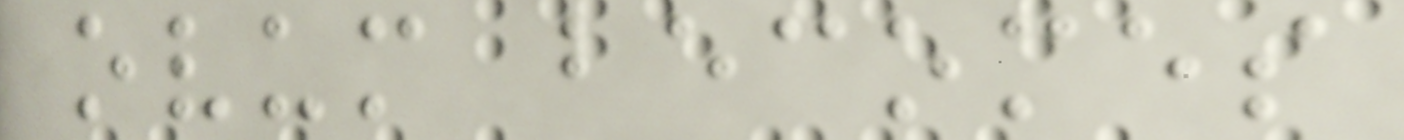ovum becomes
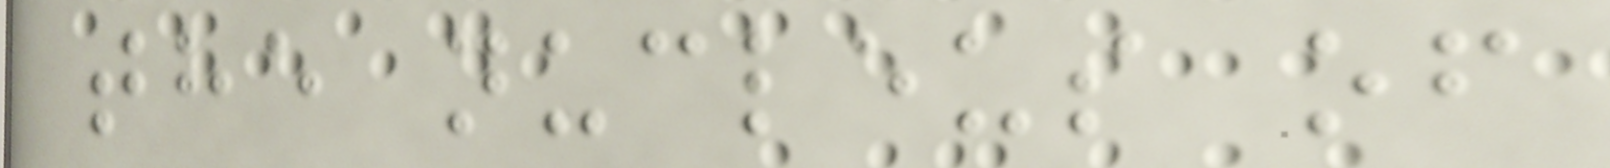the nucleus of
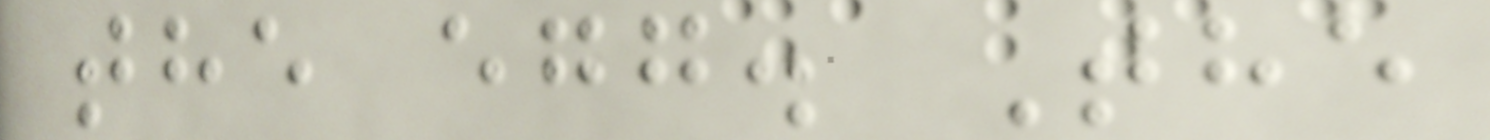the egg. The
